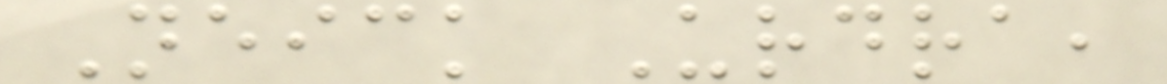Neick Urdra,
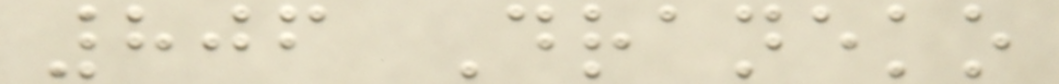806 Draneko
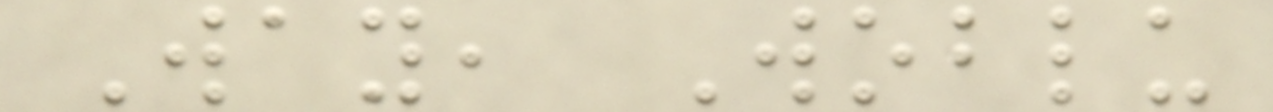Way, Woblu
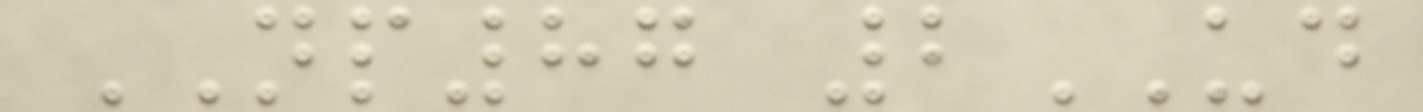NP87 2UD
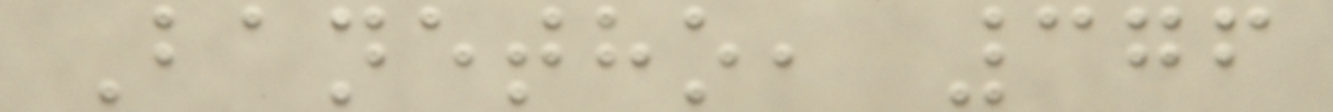Banetho, 376
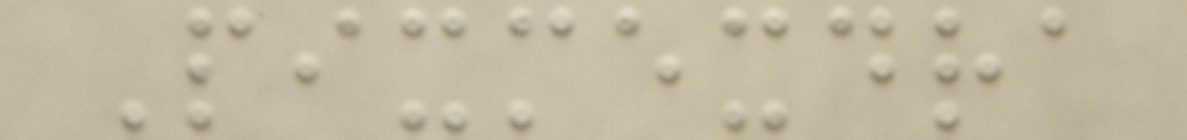Pixmexdra
